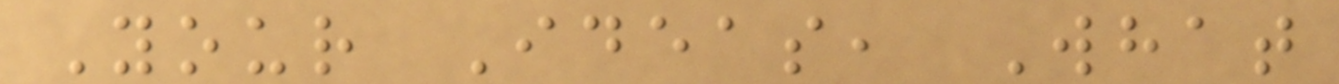Your Ideas, What
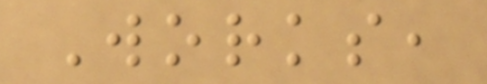Works,
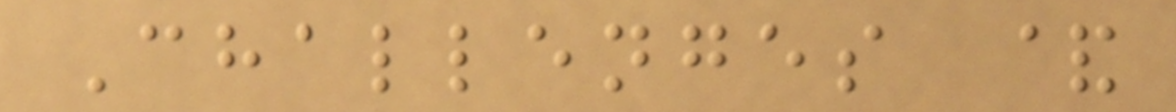Challenges &
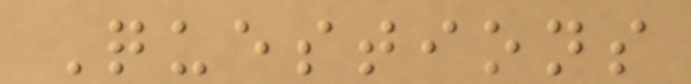Questions
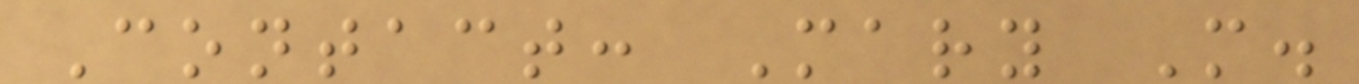Contact: Mary M.
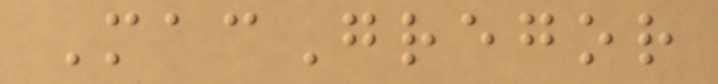MacGregor
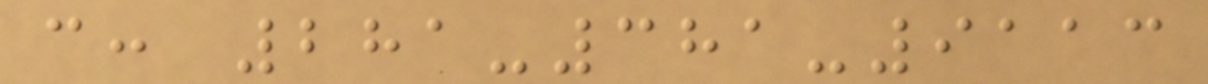c: 281-381-9113
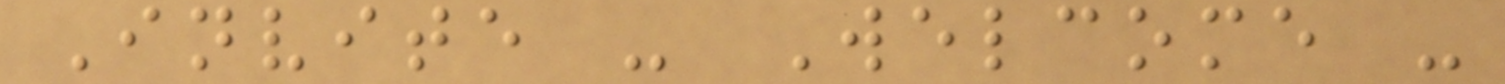Invite - Welcome -
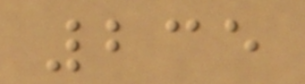235
